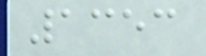1353
